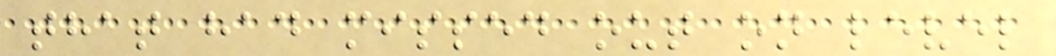that had missed out on level
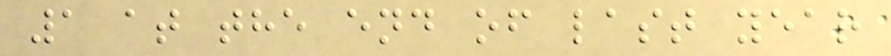1 at the end of last year
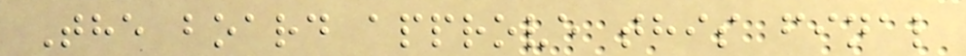The board approve this final
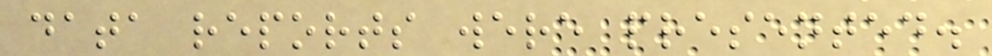data reports were presented.
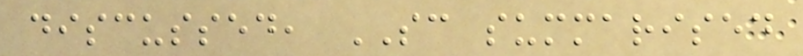discussed, SC summarised
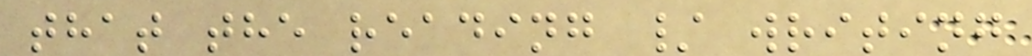that the reading / writing
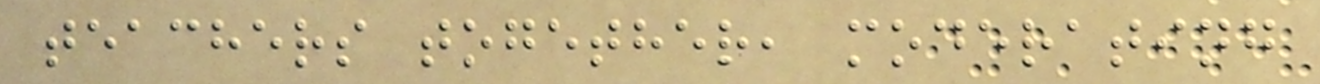teachers together, moderating
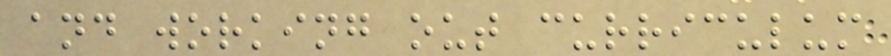and working out curriculum
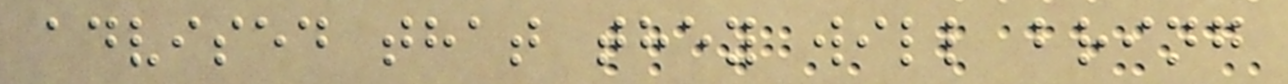advised that they will bring
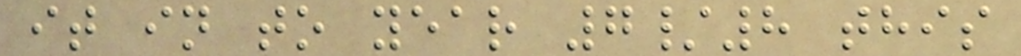it in to year 7/8 this
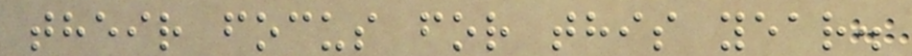their focus for this year.
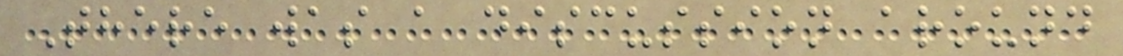There was a discussion around
